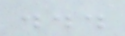...
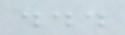...
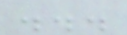...
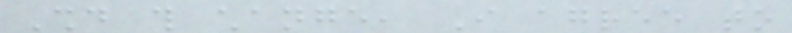Should this change, I agree to
